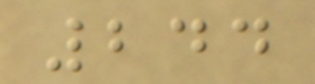244
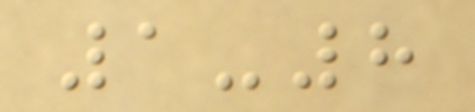1-8
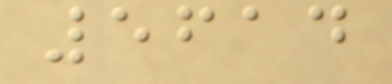5614
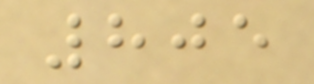805
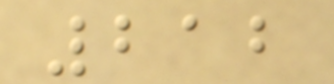212
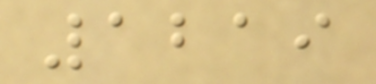1219
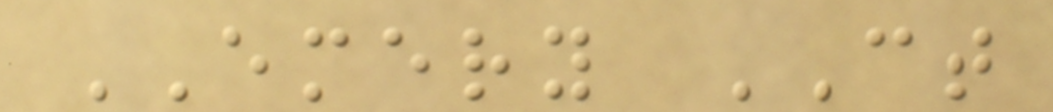EMERY CT
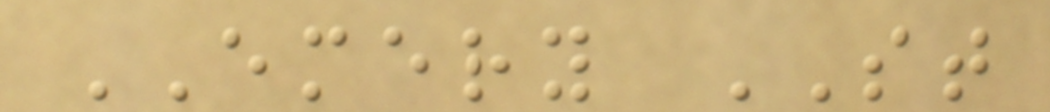EMERY ST
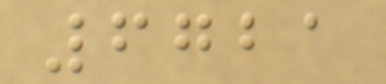6721
